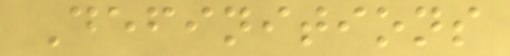Definitions
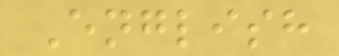English
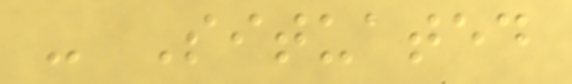- Situated
